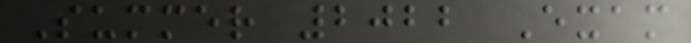Summer 2022 Exam
